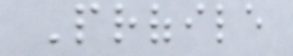Profile
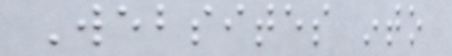Websites into
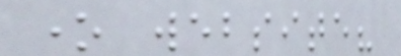one website?
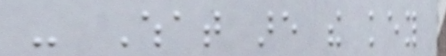- What are the key
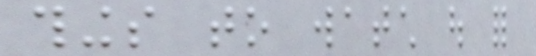things to watch out for
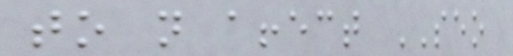to not affect SEO
